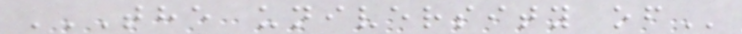THE UNIVERSITY OF
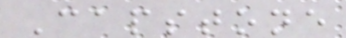Capstone
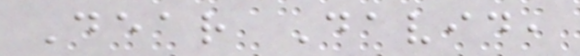Dear David,
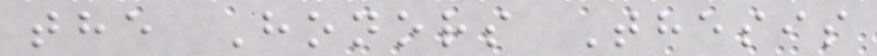the Honors Thesis
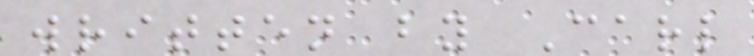written by Carl
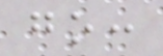go:
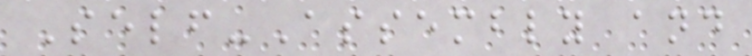Self-Assembly and
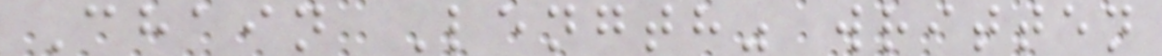Chain Length" written
